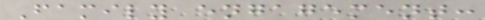Family engagement:
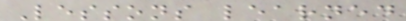Lessons learned
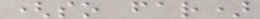(so far)
